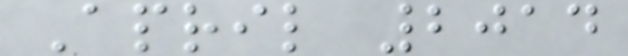April 2014
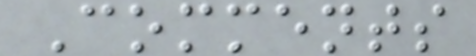Comments
